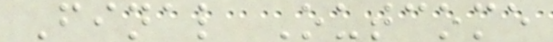Final Outcome
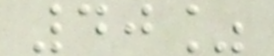40%
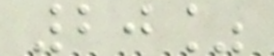20%
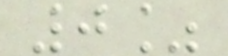0%
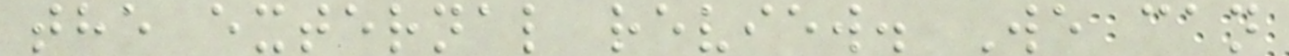the external review. We can
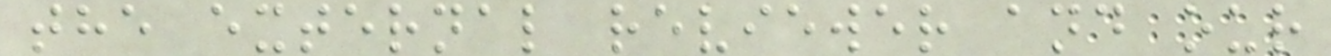the external reviewer and our
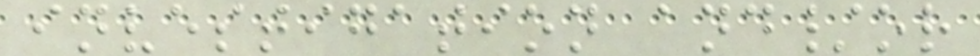investigation and/or
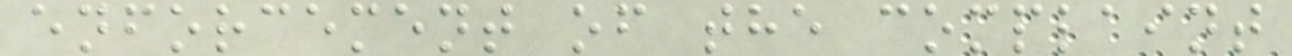enforcement of the complaint
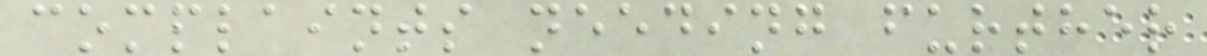complaints needing further
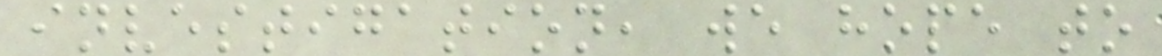investigation, we hope to
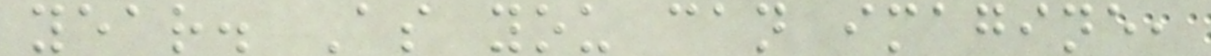year. As you can imagine,
